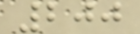200
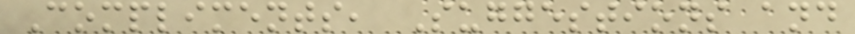Compliments, Suggestions and
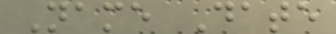Name Date
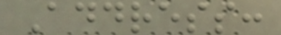Address:
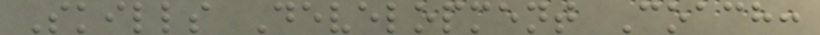Skills Development Coach:
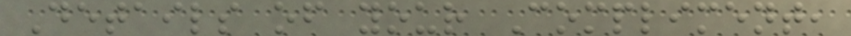Details of your Compliment,
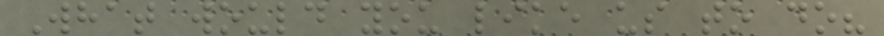What would you like us to do?
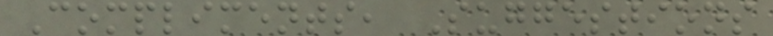Compliments, Suggestions
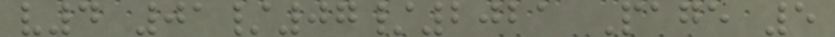v4 01/07/2021 Page 5
